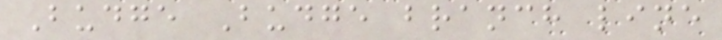Budge Budge branch line
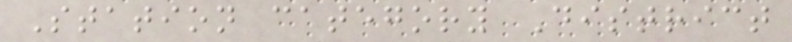Station category District
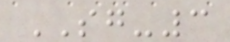SG-3
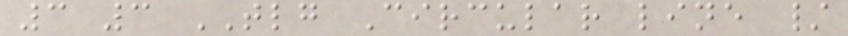3 3 TLG Circular line /
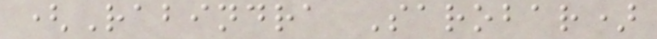(Rabindra Sarobar)
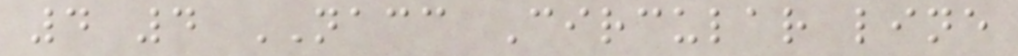4 4 NACC Circular line
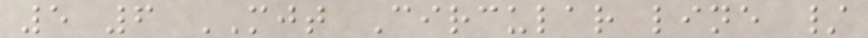5 6 MJT Circular line /
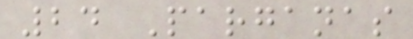24 Parganas
